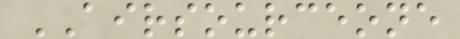AIRSOURCEONE
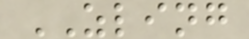ZLING
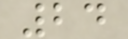24
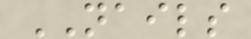NAILS
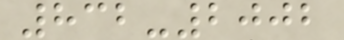832-2002
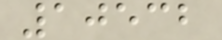10532
